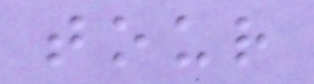tour
